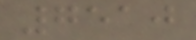7510
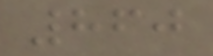860
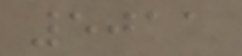5011
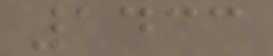1433
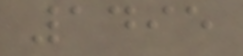1495
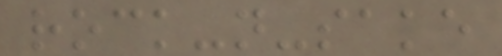rock-n-sake
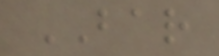BAR
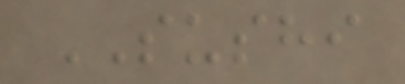SUSHI
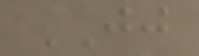JJ
